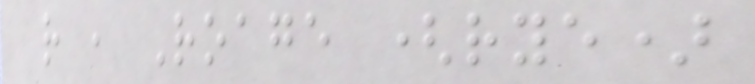r , Roage (rye)
